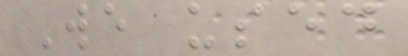We used
